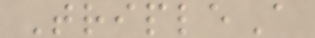TripleA
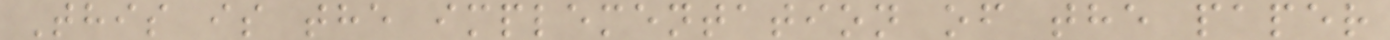This is the implementation of the paper
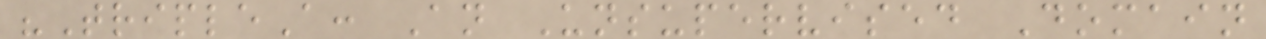"TripleA: An Unsupervised Domain
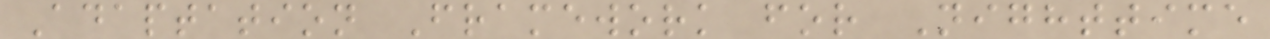Adaptation Framework for Nighttime
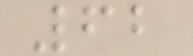62
